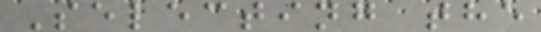Selecting the
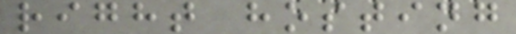right hosting
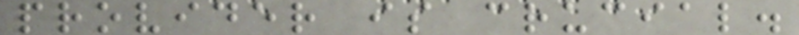provider is crucial.
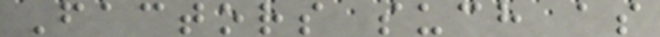Factors such as
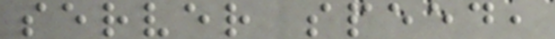server speed,
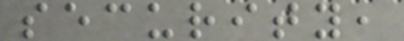security,
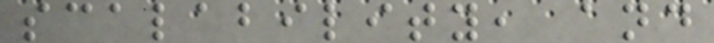scalability, and
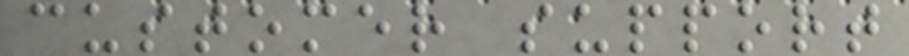customer support
